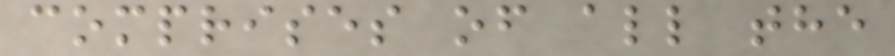comprises of all the
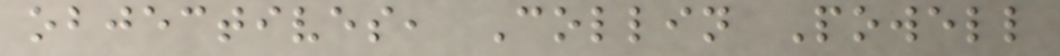objectives, Collin Powell
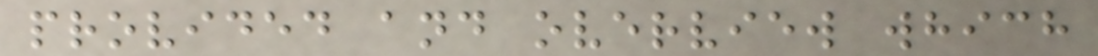provided and overview which
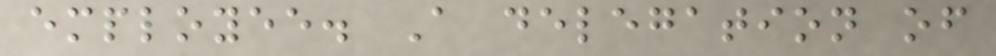employee. A delegation of
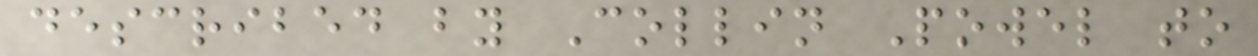described by Collin Powel to
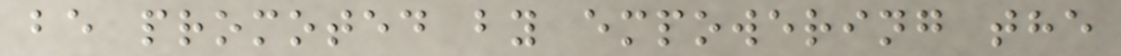be promoted by empowering the
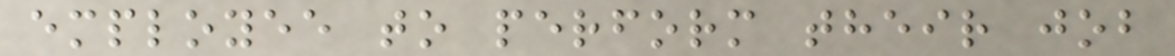employee to perform their job
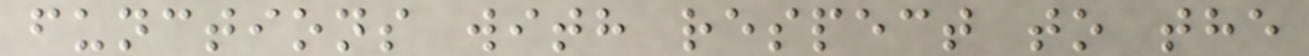functions with respect to the
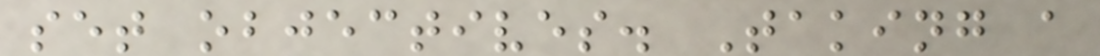set objectives. Taking a
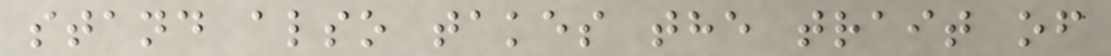stand also takes the trait of
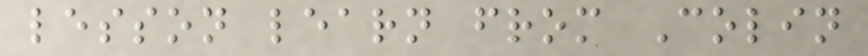lesson learn from Colin
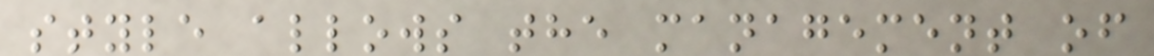style allows the management of
